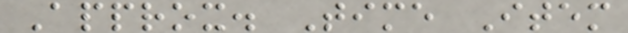Approx. Time Item
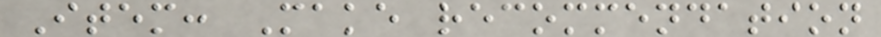Item: Make recommendation
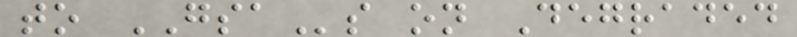to GSAs on Degraded
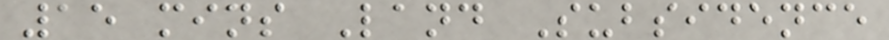15 mins Land Subsidence
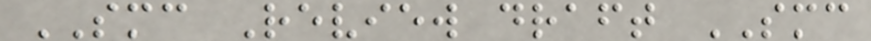SMC Review draft SMC
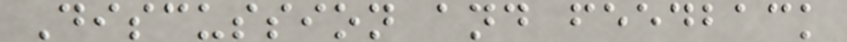Discussion and feedback
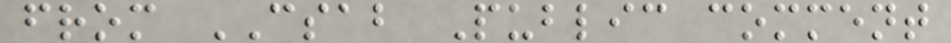from CSAB Public comment
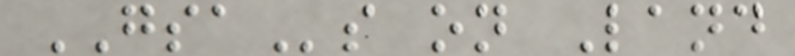GSAs on Land
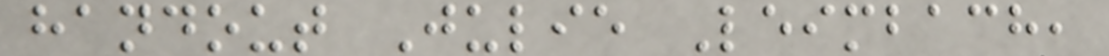handout Julie Leimbach,
